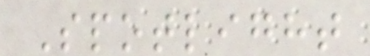Spotlight
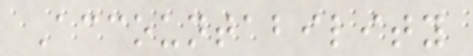Accountability
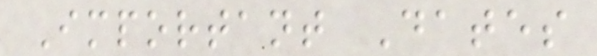Important Dates
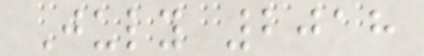July 2018
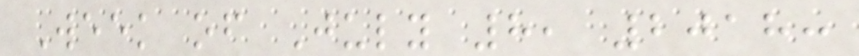Week of July 8, 2018:
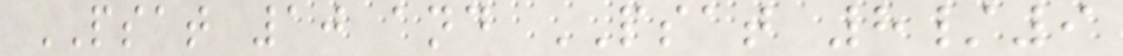PSAT 10 and PSAT 8/9
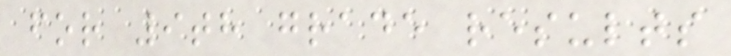for 9th grade results
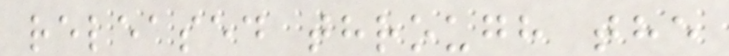released through the
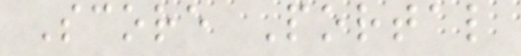Score Portal
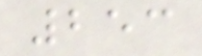253
